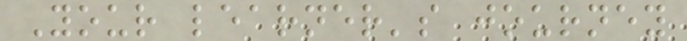Your learner's journey
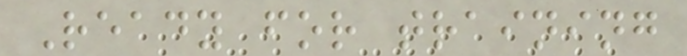Ready for training
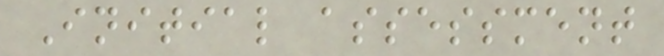Initial assessment
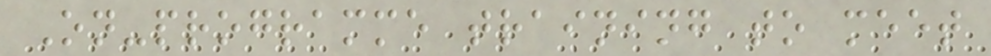On-programme training to meet
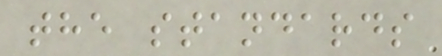the standards
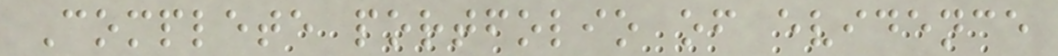Complete portfolio of evidence
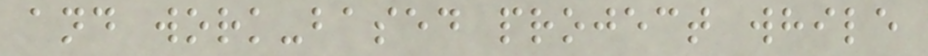and work-based project while
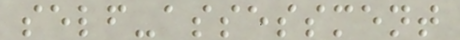self-assessment
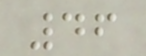46
